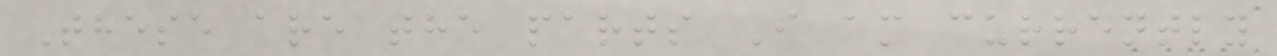These are the parts I am currently
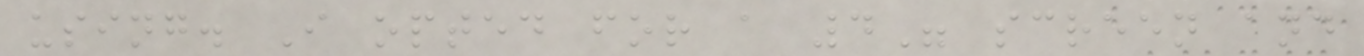using. I opted for a 4" screen and
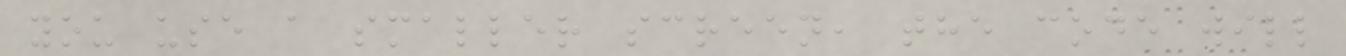you use a smaller screen, the code will
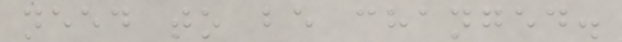need to be changed.
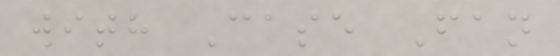with Case Fan
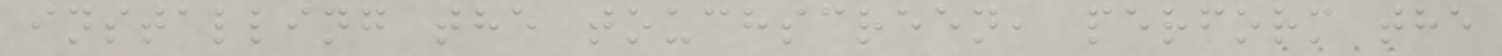installing the touchscreen, perform the
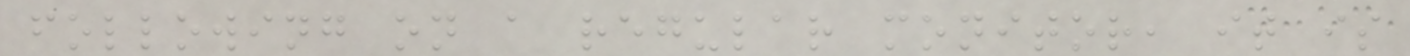following on a regular monitor, it is
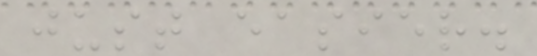just easier.
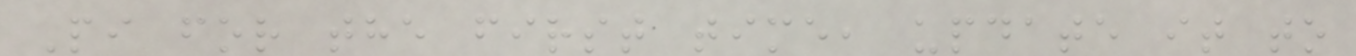Pi for the first time, update it to
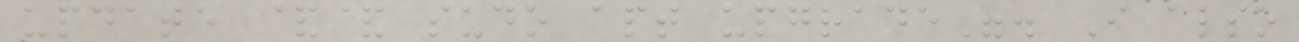update && sudo apt upgrade". I also
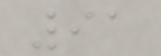91
